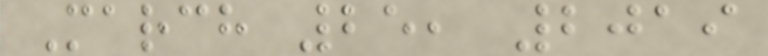March 25, 2019
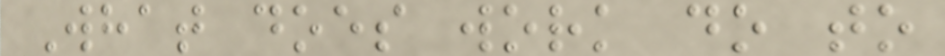What does work do to
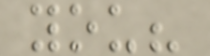you?
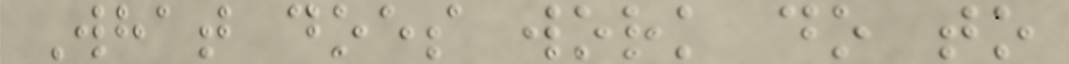What does work do to
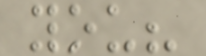you?
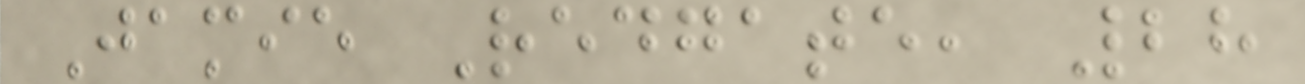Jamie Redgate, 28
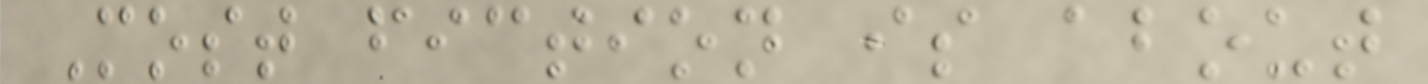Most fiction is about
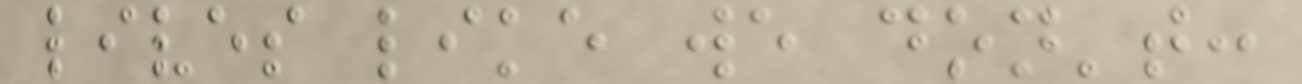lives like we don't:
